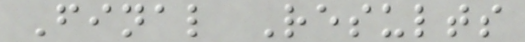Final Results
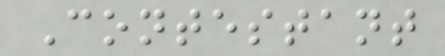Contestant
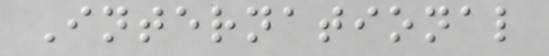International
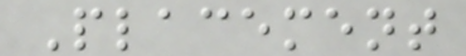Placement
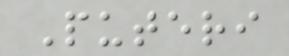Puteri
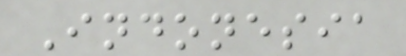Indonesia
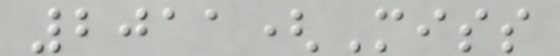2011(Miss
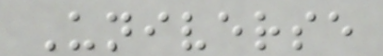Universe
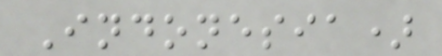Indonesia)
